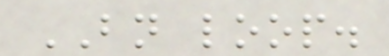BN loop.
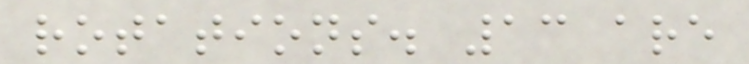rotations. 13 are
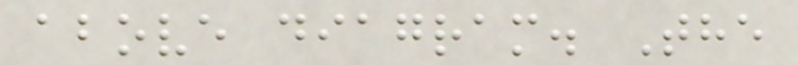above diagram. The
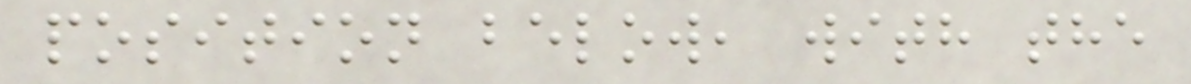position below, with the
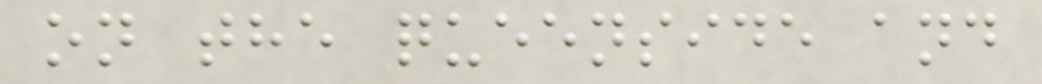on the queenside and
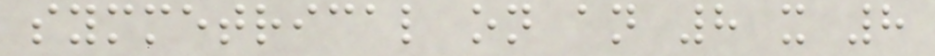symmetrical on an 8 x 8
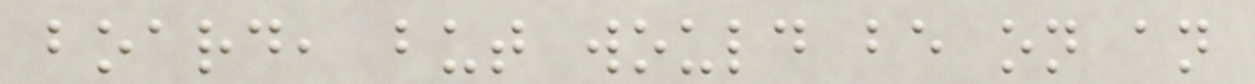board, but would be on an
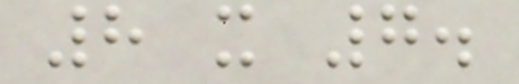8 x 7.
